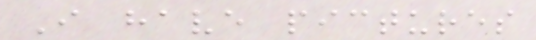I have pictures
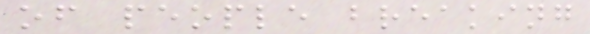of people breaking
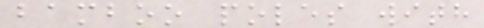bamboo poles with
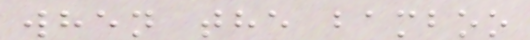when the bamboo
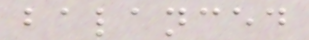balanced
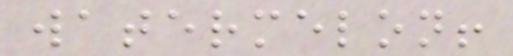watermelon!
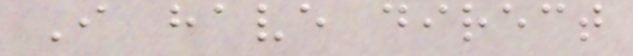I have direct
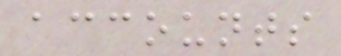accounts
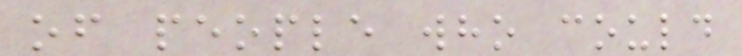of people who could
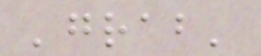'grab'
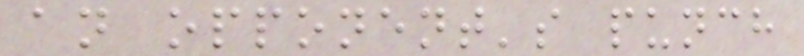an opponent's punch
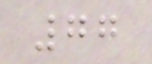77
